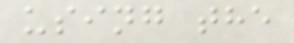using the
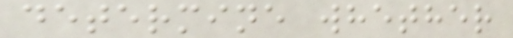determine whether
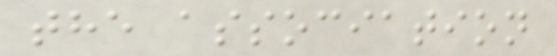the association
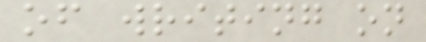of writing on
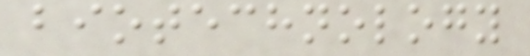biotechnology
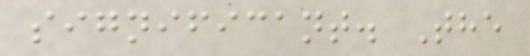significant. The
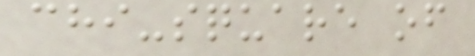chi-square of
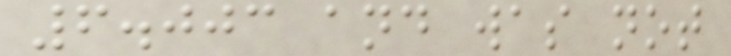6.003 and was not
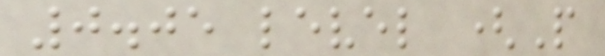0.05 level (P
